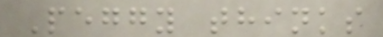Peggy thinks
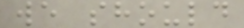we should
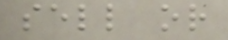sell or
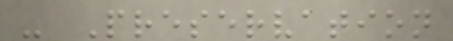- Preservation
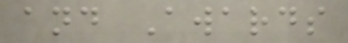and Awards
